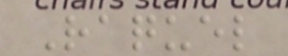Raquel
